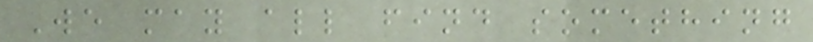We may all find something
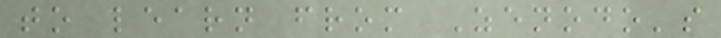to learn from Zenodo's
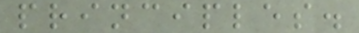principles.
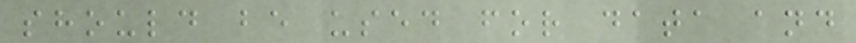should be used for data and
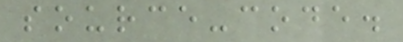source-code.
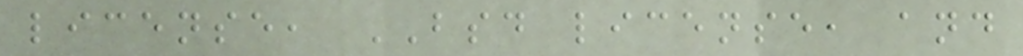license, BSD license, and
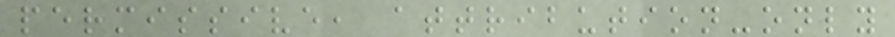permissive, attribution-only
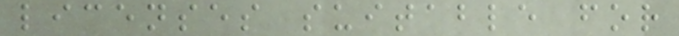licenses suitable for
